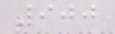900
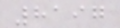8197
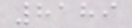8189
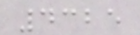4325
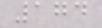174
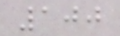100
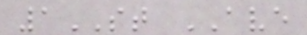1ST AVE
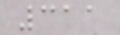311
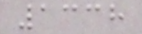1338
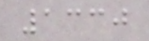1330
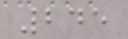245
